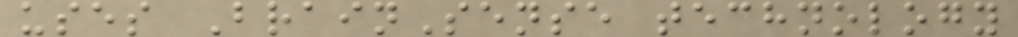uses BrainSense technology
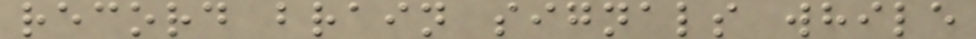record brain signals while
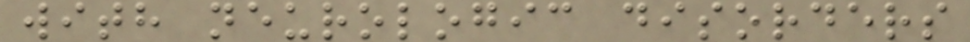with neurologic disorders
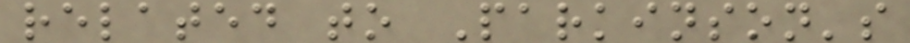related to Parkinson's
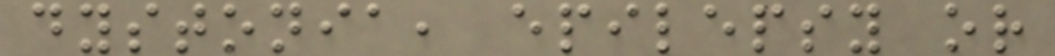dystonia, epilepsy or
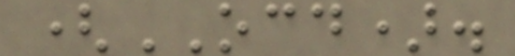(OCD).
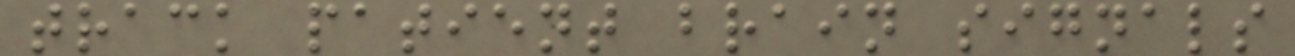track patient brain signals
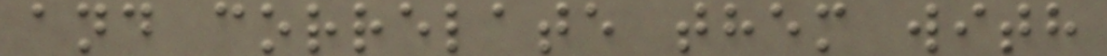and correlate them with
